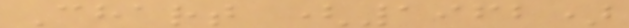Chart (1962)
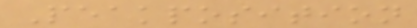Peakposition
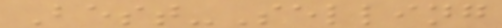Best-Selling
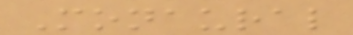Monaural
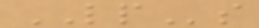LPs
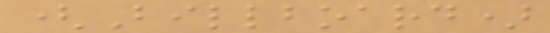(Billboard)
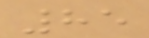85
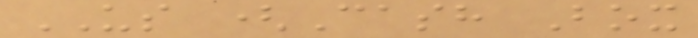US (Cash Box
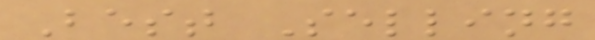Best Selling
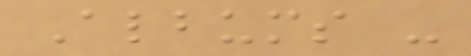Albums -
